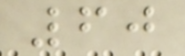60
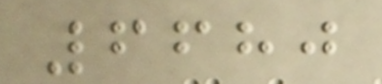6680
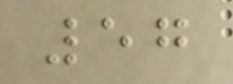57
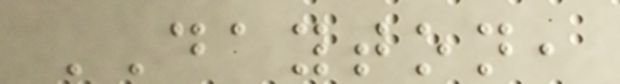DAYTON,
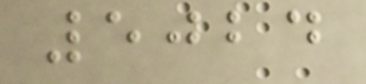5024
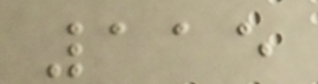115
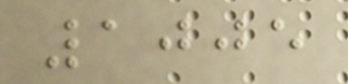1005
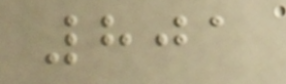801
